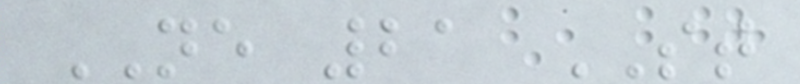NE 21 ST
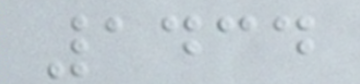1434
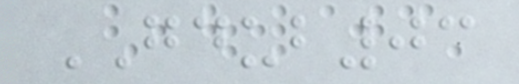GDUB03
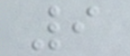9
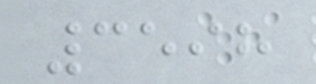3598
